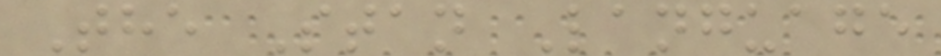The Stan Language
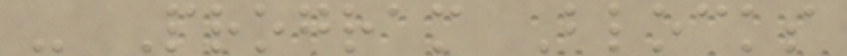- Program Blocks
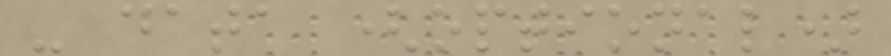- data (optional)
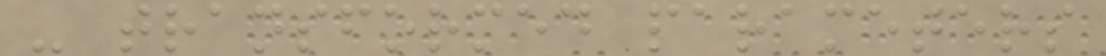- transformed parameters
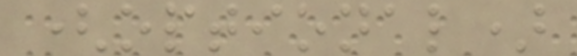(optional)
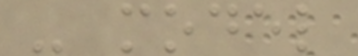- model
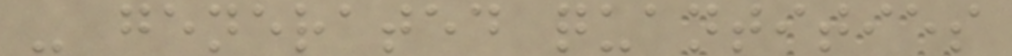- generated quantities
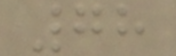78
